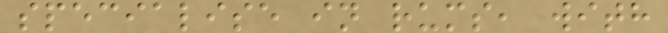specialise in rums, with
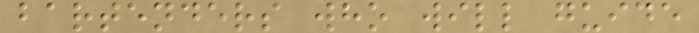bartenders who will guide
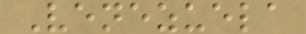Venezuela
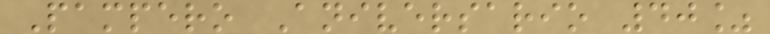Pampero Aniversario 40%
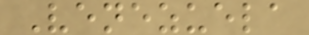Venezuela
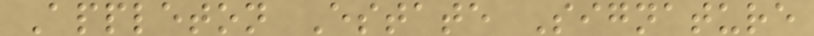Appleton Estate Signature
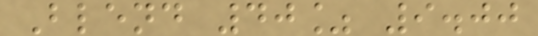Blend 40% 9.00
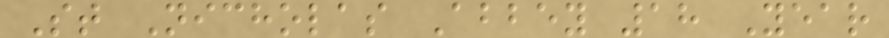St Nicholas Abbey 18 Year
